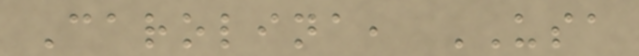Carolina, USA
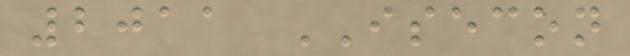2011 ISECON
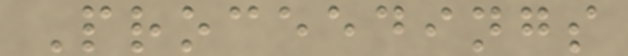Proceedings
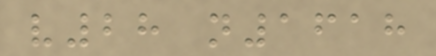v28 n1618
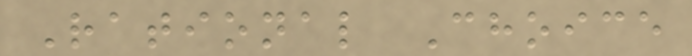Rational Choice
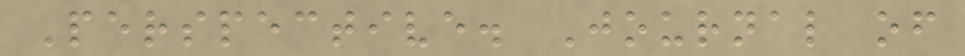Perspective. Journal of
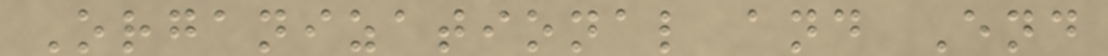Organizational and End
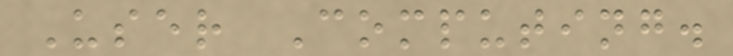User Computing.
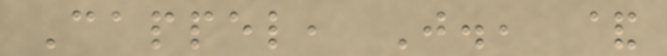Cappel, J., &
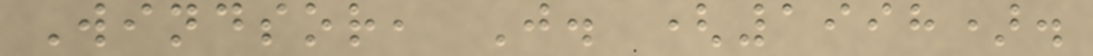Windsor, J. (1998).
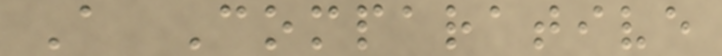A Comparative
